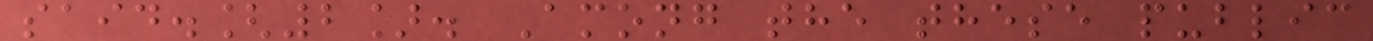said.[2]. Among the these public
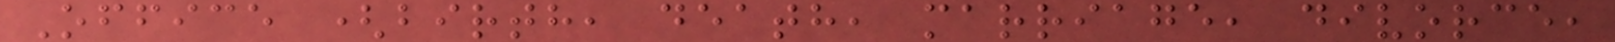Office (birth, death, marriage, divorce,
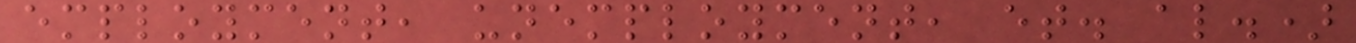employment, unemployment, et. al.)
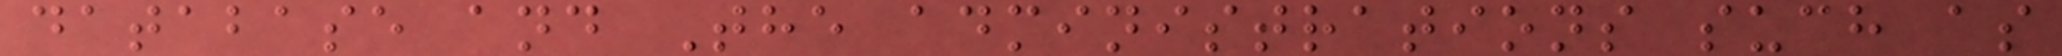database and The administrations such as
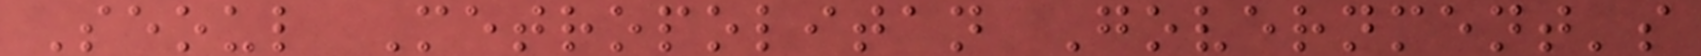Seoul Metropolitan Government's
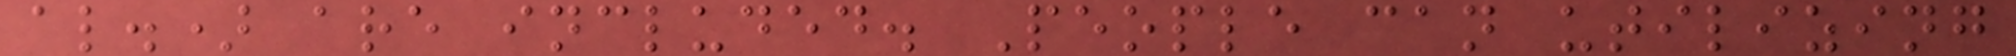al.) are included. People can utilizing
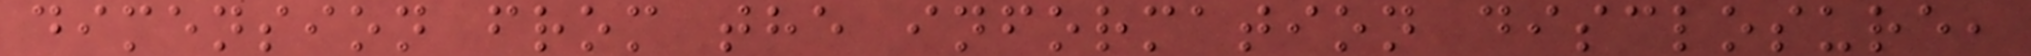dimension from the information disclosure,
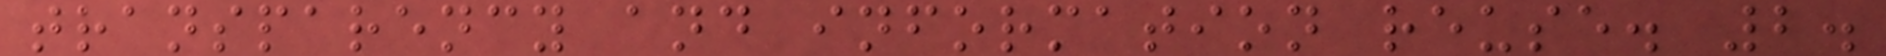transparency and information reuse. 2.
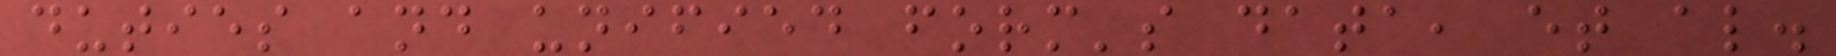duties and unified form's data, et al.
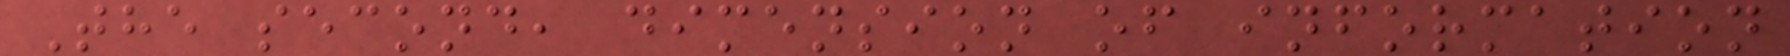The second, dimension of information
